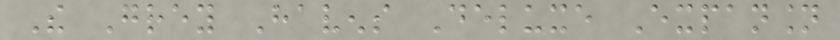The Grey Havens Deluxe Expansion
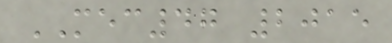MEC47 2015
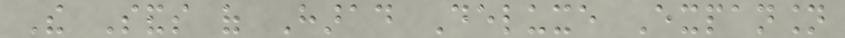The Sands of Harad Deluxe Expansion
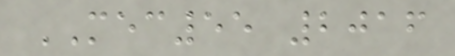MEC55 2016
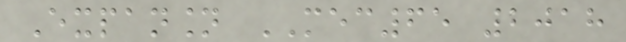Expansion MEC65 2018
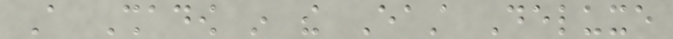A Shadow in the East Deluxe
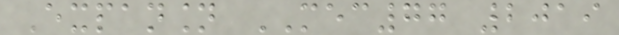Expansion MEC77 2019
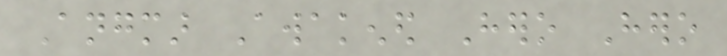Angmar Awakened Hero Hero
